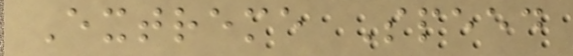Extreme Speed
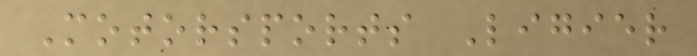Motorsports Ligier
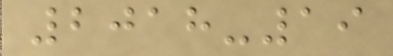2018-19
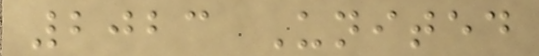2023 United
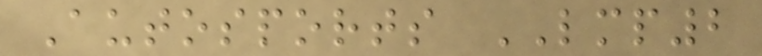Autosports LMP2
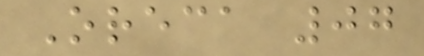Oreca 07
